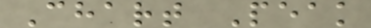Chart Peak
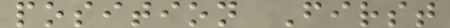position First
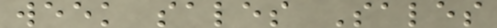week sales Sales
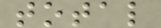total
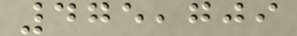475,709
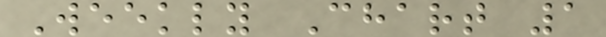Weekly Chart 1
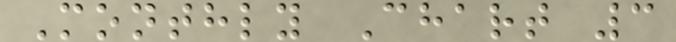Monthly Chart 3
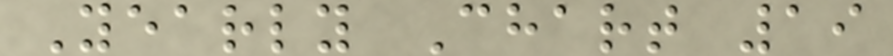Yearly Chart 19
